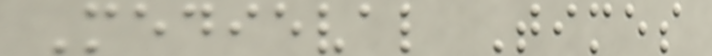Medieval Times
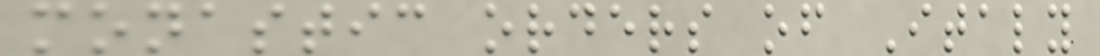monastic orders of Italy
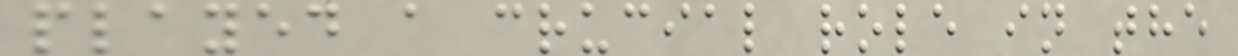played a crucial role in the
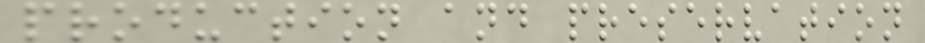production and preservation
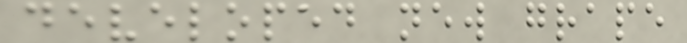developed new grape
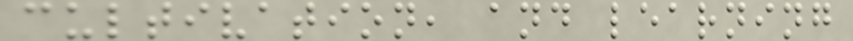cultivation, and learning
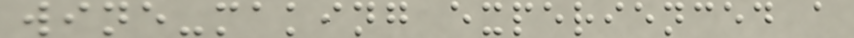wine-making experienced a
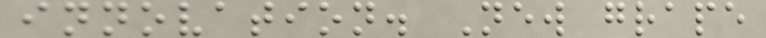innovation. New grape
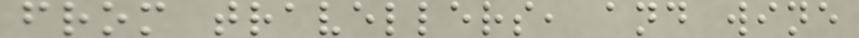from travellers, and wine
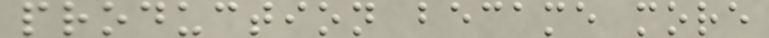production became more
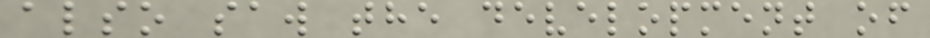also saw the development of
